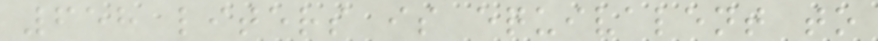658 liters is equivalent to
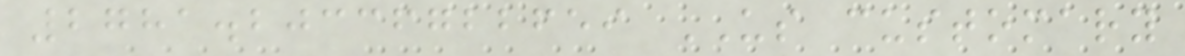2781.20336722659 US customary
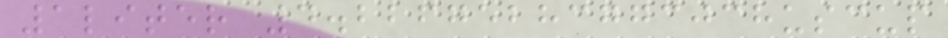1liter 4.22675283773038uscup
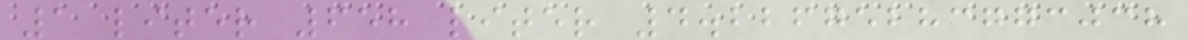1 liter 658 liter 4.22675283773038
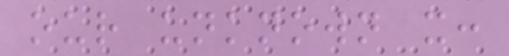our unknown x:
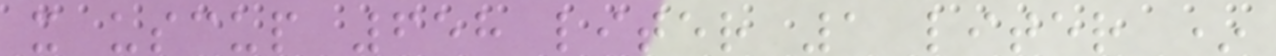x uscup 658 liter 1 liter *
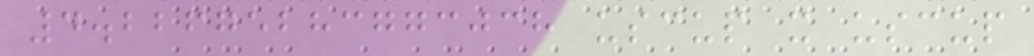4.22675283773038 uscup x uscup
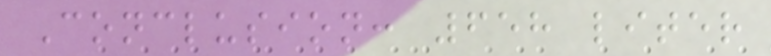Conclusion: 658 liter
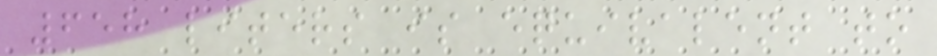658 liters is equivalent to
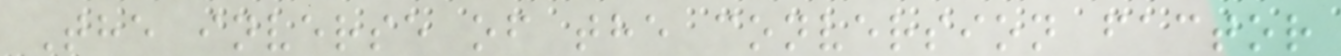The inverse of the conversion factor
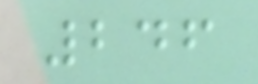246
